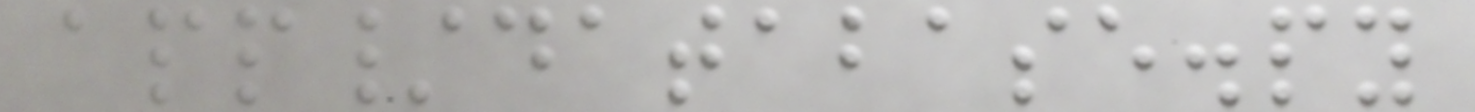app/database.py
